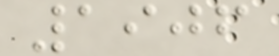1906
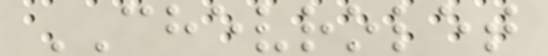CHEVROLET
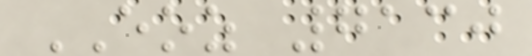EOZ 7130
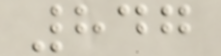847
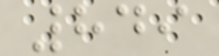849
